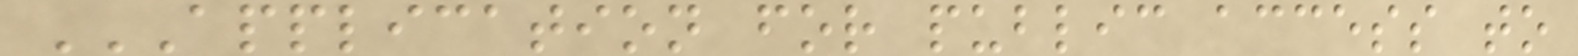APPLICATION FOR PUBLIC ACCESS TO
